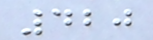420
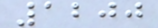1200
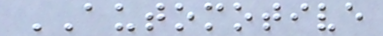AUTOMOTIVE
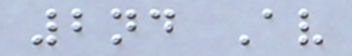2nd Av
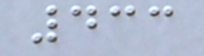433
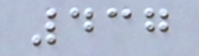437
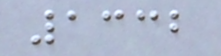1332
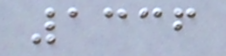1336
